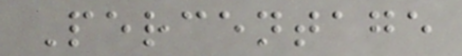Percentage
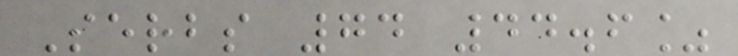Serbs 74 44.6%
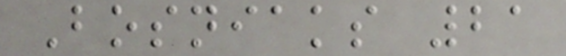Bosniaks 21
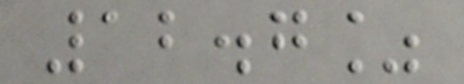12.7%
